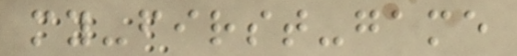my-first-game
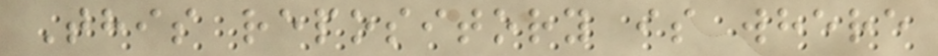This repository is where
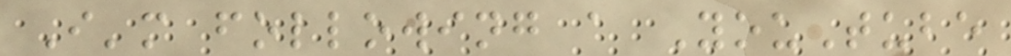I'm following a YouTube
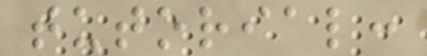tutorial:
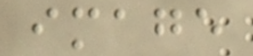image
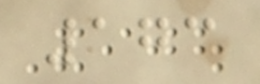173
